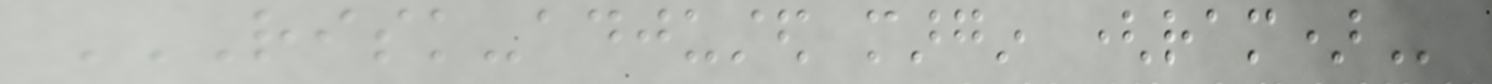RISK-ADJUSTED MARGIN (RAM)
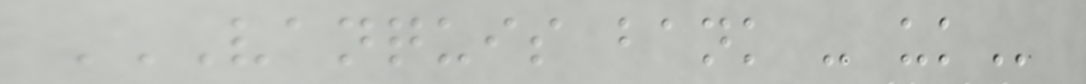VANQUIS BANK - UK
